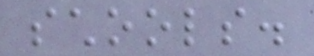schools.
